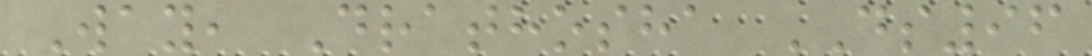Way, Drathosha DS96
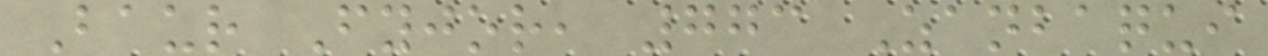Baur Fyjor, 773 Zanbaqui
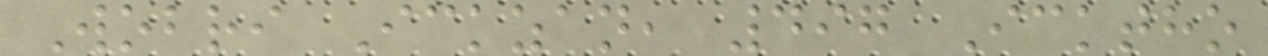Wobri Ickzan, 497 Icktho
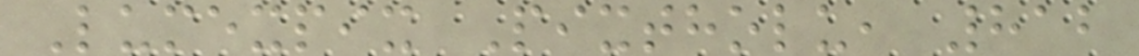Lumexpix Pixtholu, 812
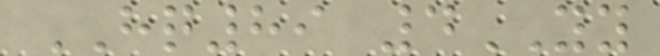HQ89 4YY
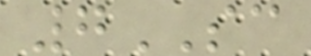7SC
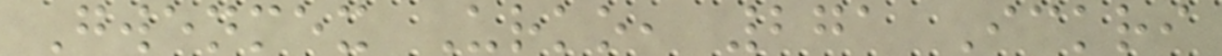Gwenmex Urko, 271 Ickri
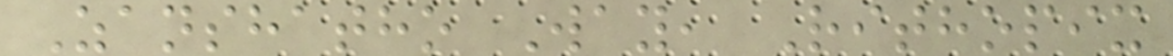Zanshatho Way, Rithopix
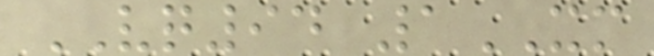VQ94 1XM
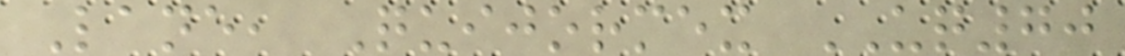Lane, Quijormex UQ70
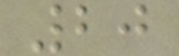20
